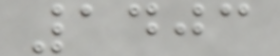1403
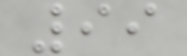99
